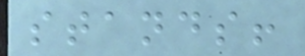stands!
